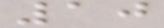10
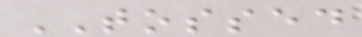TOSSED
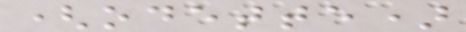(odette)
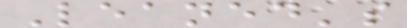Leaned's
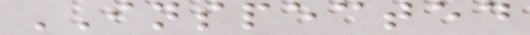INSPECTED
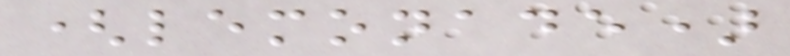(lemonade)
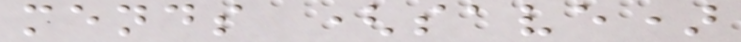mends (save)
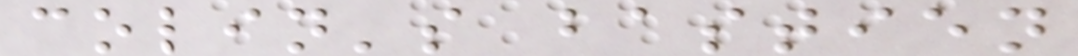colin's bastien
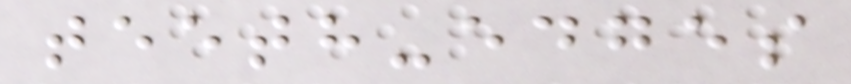teeth-edges
